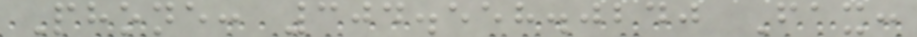Phone: 304.558.0240 Fax:
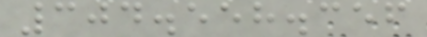304.558.356
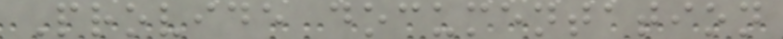Provide documentation
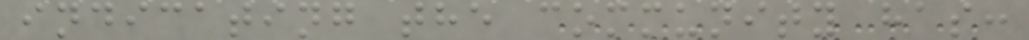indicating the community has:
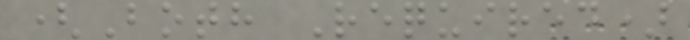(Both Required)
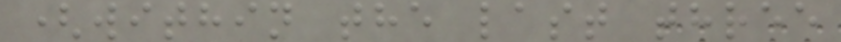(within the last three
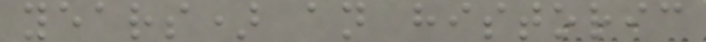years) an historic
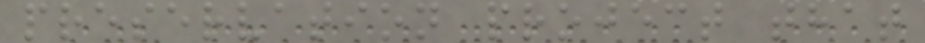preservation project that
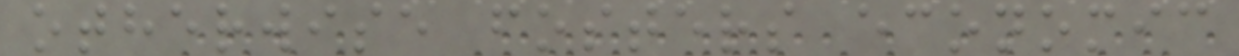otherwise fosters economic
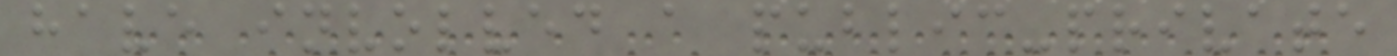have involved a public-private
